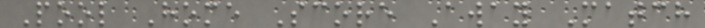Pool Home Score Away Match
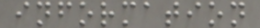information
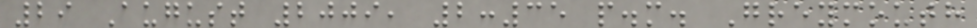29 August 2009, 2:35 p.m. Greymouth
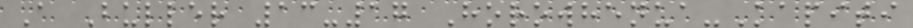A Buller 13-17 Horowhenua-Kapiti
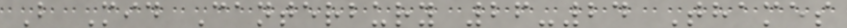B Mid Canterbury 26-24 Thames
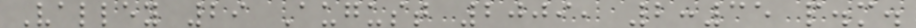Valley 29 August 2009, 2:35 p.m.
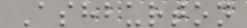Ashburton
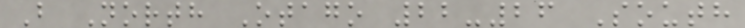B North Otago 22-26 South
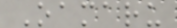Oamaru
